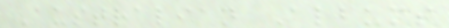Australian Albums
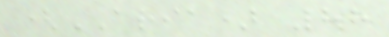(ARIA) 88
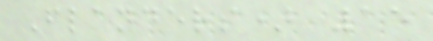Flanders) 15
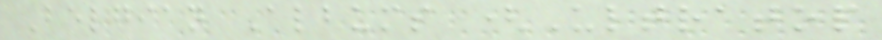Belgian Albums (Ultratop
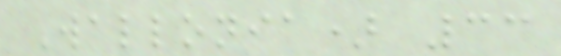Wallonia) 33
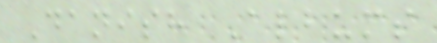Danish Albums
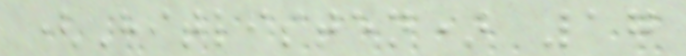(Hitlisten) 17
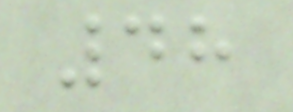48
